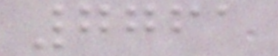7761
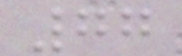77
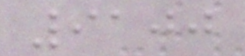9100
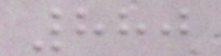880
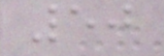50
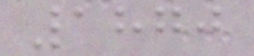1870
